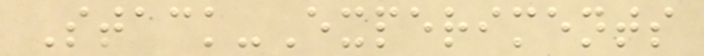Stack-Experiments
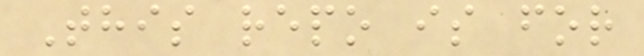This repo is for
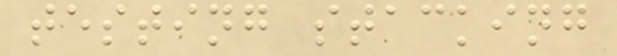testing stacking
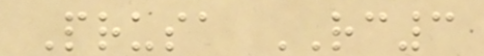Prusa RC3
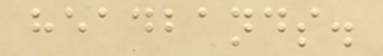headbands.
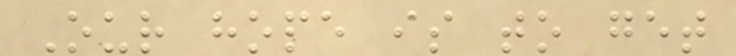Our hope is to get
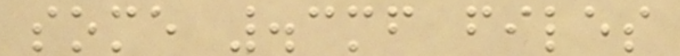some .3mf files
